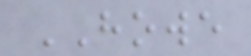HOWE
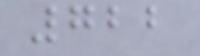722
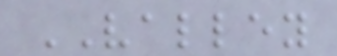VALLEY
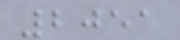2051
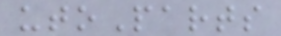utoParts
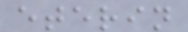eterin
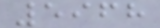5968
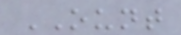OUNT
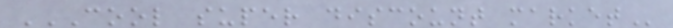COOL SUPER DISCOUNT MARKET
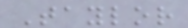Taylor
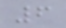6
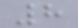8
